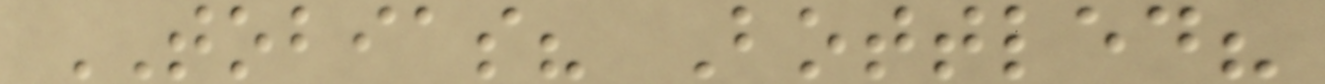TOBIAS? Bottled?
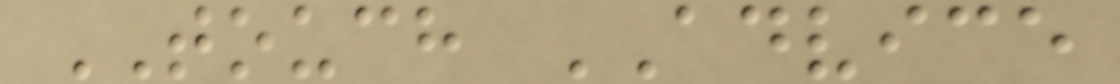TOUCH ADVICE
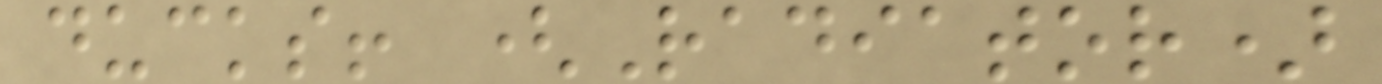ducks! (Radiator)
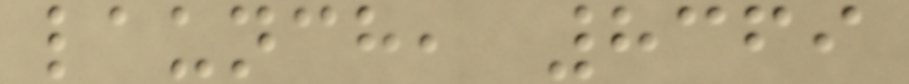launch, 8369
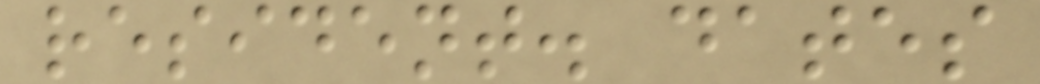resident. dates
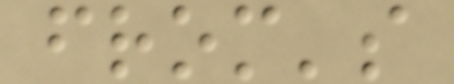from's
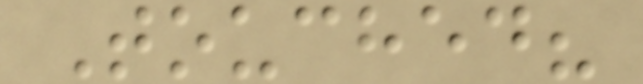Touched?
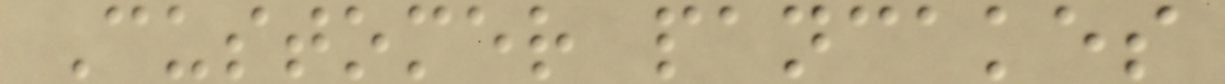Customer pancakes
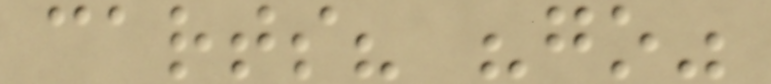carts? "go"
